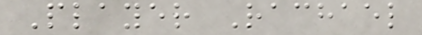Player Rachael
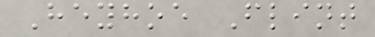Heyhoe Flint
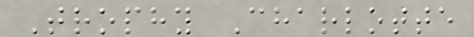Trophy Charlotte
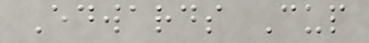Edwards Cup
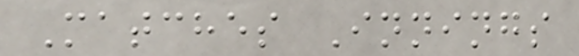Matches Innings
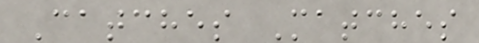Catches Matches
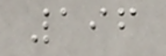196
